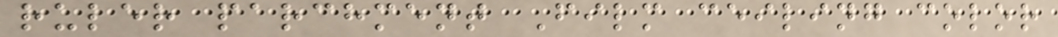ruler parchment Film ceiling color
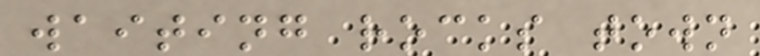waiting rocks town
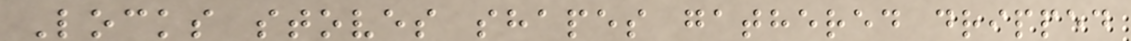Locks stoves shapes gathered dripped
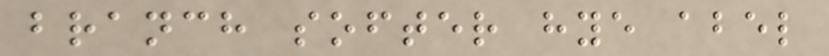branch softer hye abel
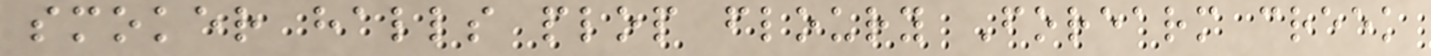smoker halls plop floury Forearm creek
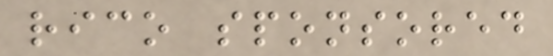rico sponsored
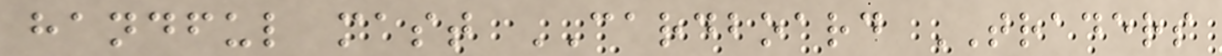handful mast CARDBOARD TRADERS
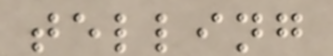telling
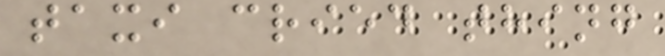taxi cried thing
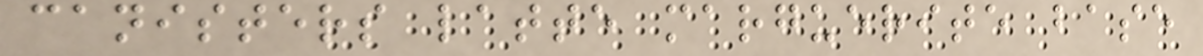canisters latte marguerite base
